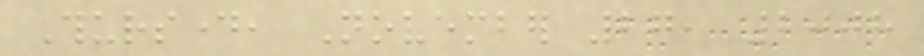Thursday, November 27, 2008
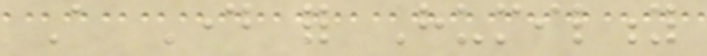A Day for Humility
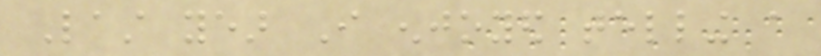Last year I enjoyed telling a
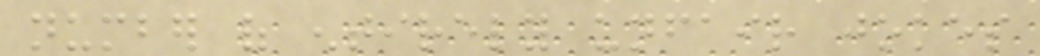number of entirely unfair jokes
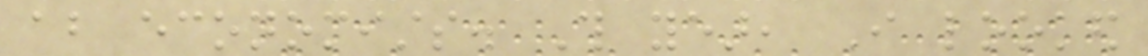about economists. This year, I looked
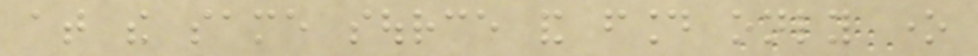at the same source and found only one
